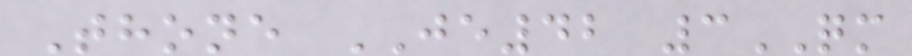Thone JE42 3QM
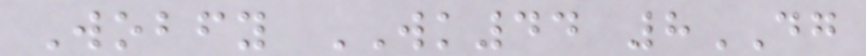Wobfy WK44 8DG
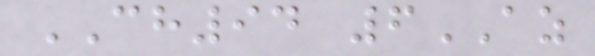CH94 6AZ
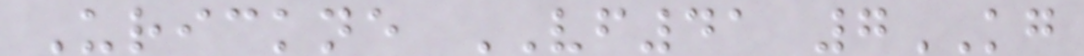Urickne VF41 7KG
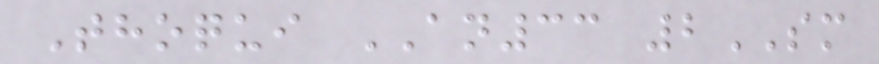Thoqui AN33 2SM
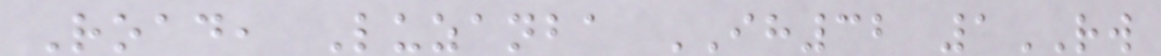Road, Luzanba IH32 1RW
